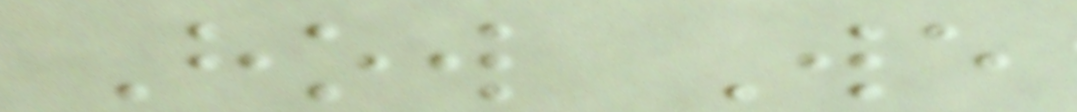How We
